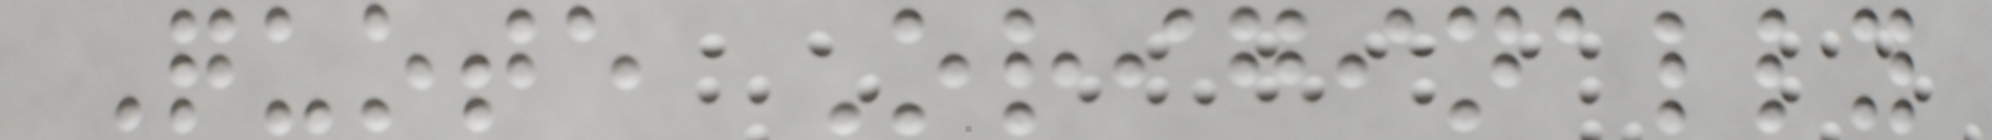Quote Originally
